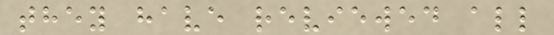they have reviewed all
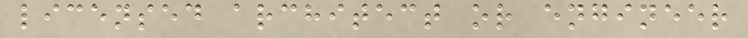licensed architect or engineer
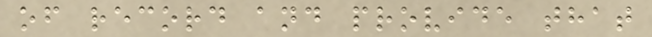of record and provide that
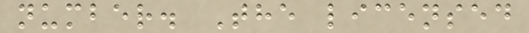number. The licensed
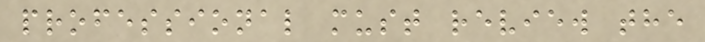professional must review the
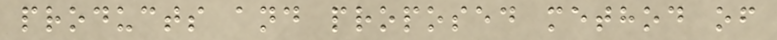products and proposed method of
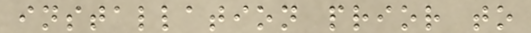installation prior to
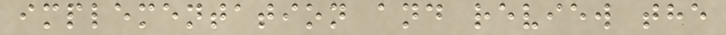implementation and review the
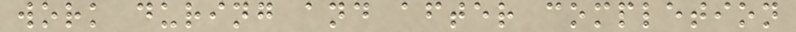work during and after completion
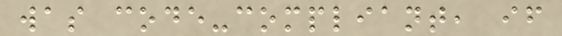was code-compliant, if
